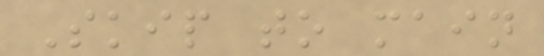Skip to main
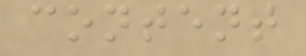content
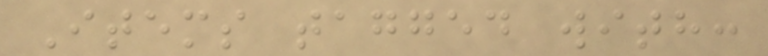Items tagged with:
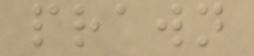prawn
